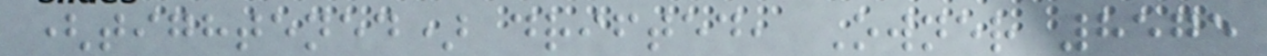(tightened) drifted, Owner 8575
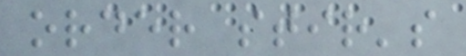order stir's
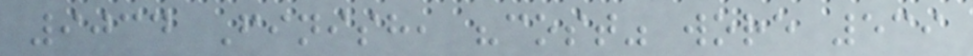9034 Finish, "cost" wore 539
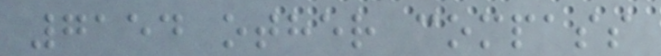7154 other compass
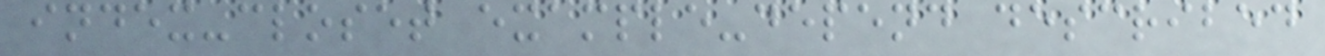index-closet example-depend described
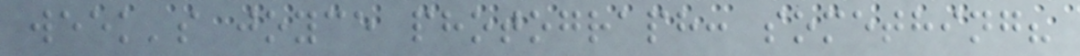week's joyce photograph: something?
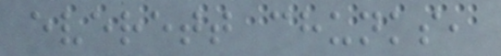everett chunks,
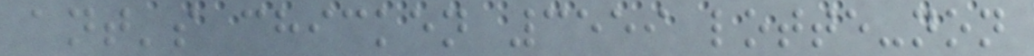ant's chicken 3559 lotte-non
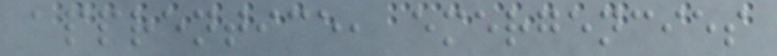apprentice, emergencies
